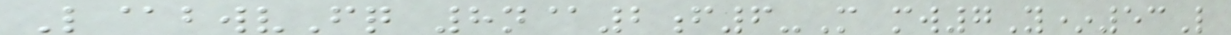L@bwvFq 8n@2f6-M mw7Y*53L
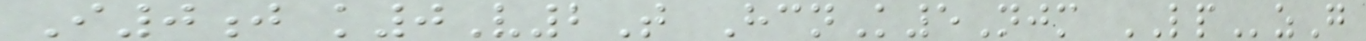I0j k0V2T HcnK5Njm LPzG
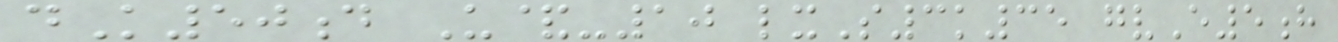dK50d U&-10 lxS3k35 gvE5h
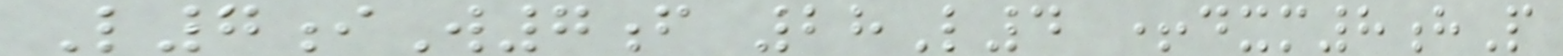L7iW7f 28L4 +dxm8hP
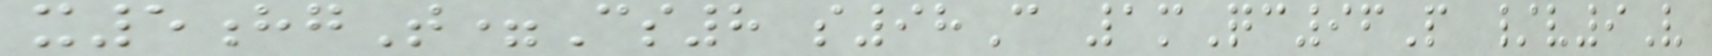x5hgT=Cs8 s98C 1mQc96P /v9V
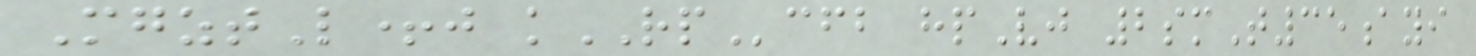MgztL+j kRPcfb hpVj 2smT35ayi
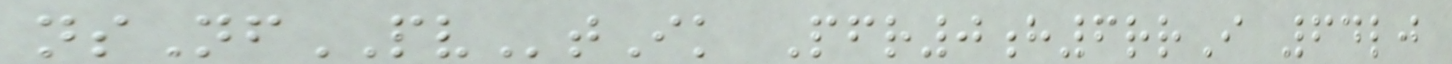nsNfPVtIk Pfr0h6rrI 64lj
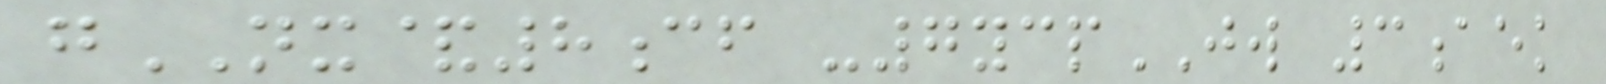gNX&8cf -7ycpJW 3aek
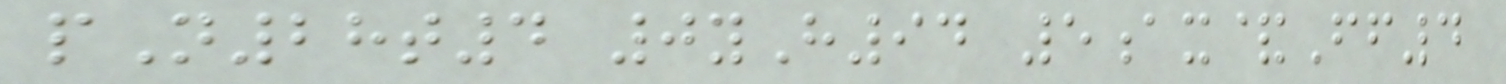pN28t4 0yH94 5ax&Ff4
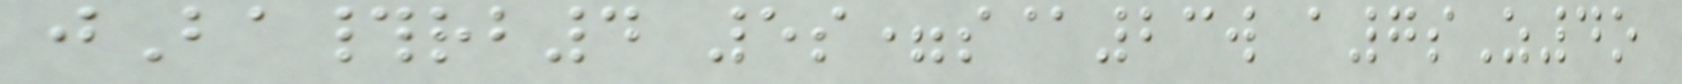jBa#rb4 5s=s@23w a7sZ4o
